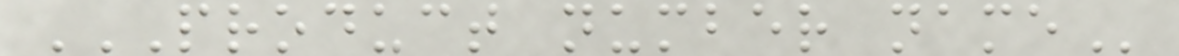PRODUCT NUMBER NAME
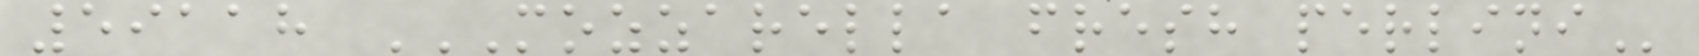59118 MOZZARELLA FRESH PERLINI
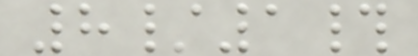8/1#
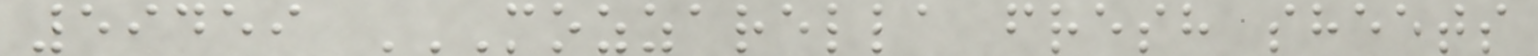59459 MOZZARELLA FRESH SHEETS
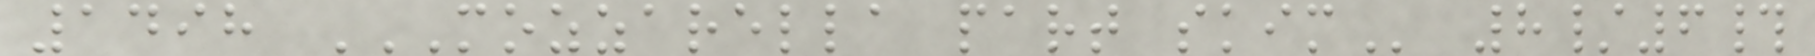1498 MOZZARELLA PART SKIM 8/6#
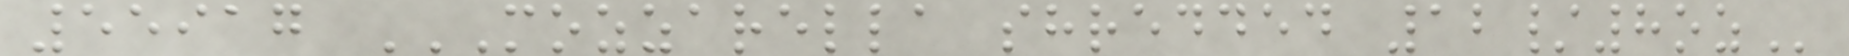55917 MOZZARELLA SHREDDED 12/8OZ
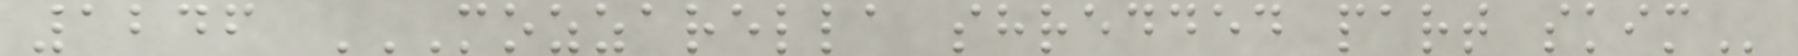1246 MOZZARELLA SHREDDED PART SKIM
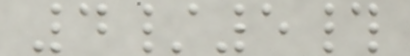4/5#
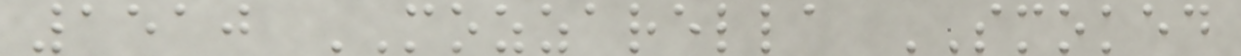1510 MOZZARELLA SMOKED
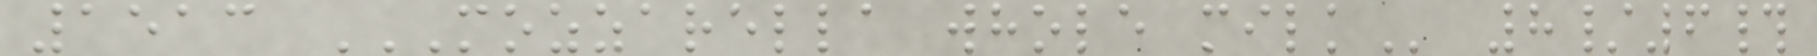1513 MOZZARELLA WHOLE MILK 8/6#
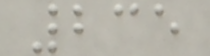235
